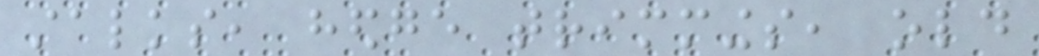stalks, hedge trimmings, old
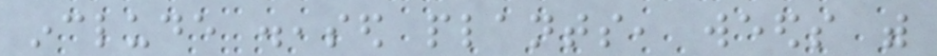include diseased plants, weeds with
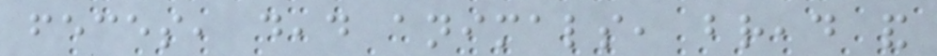feces, dead animals, bread and
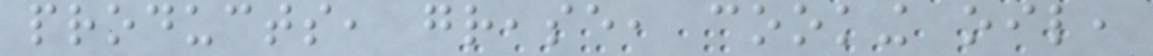products, grease, cooking oil,
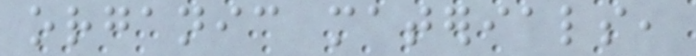organic materials,
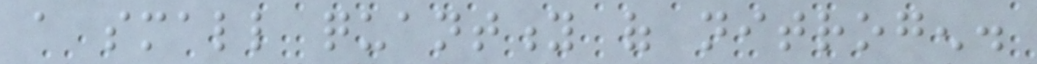a small quantity of nitrogen.
